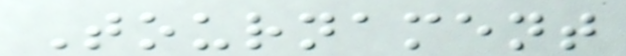Tournament
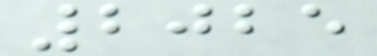2025
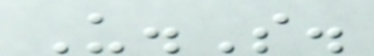U.S.
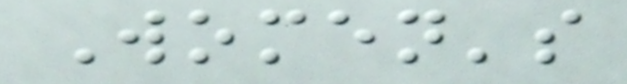Women's
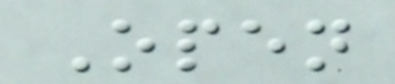Open
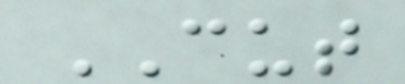CUT
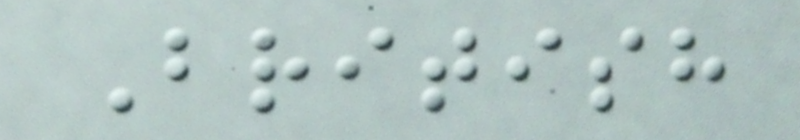British
